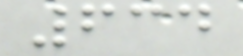634
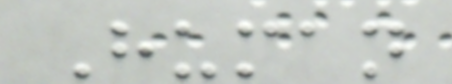Human
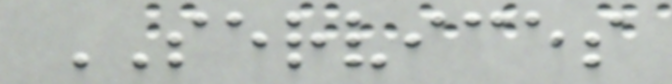SERVICES
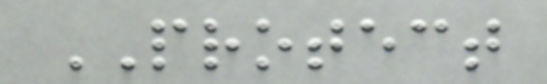PROTECT
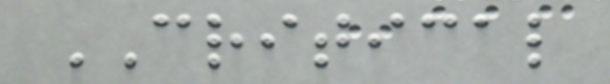CRITICAL
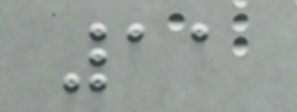11
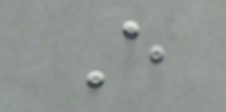E
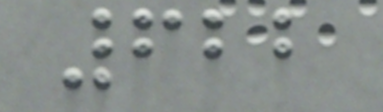622
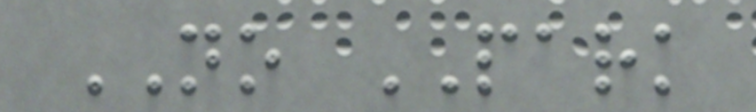NO PARK
